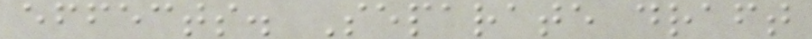effects. Separate draft
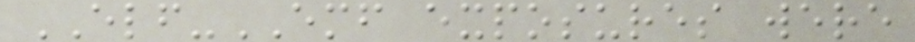ELF-EMF exposures were
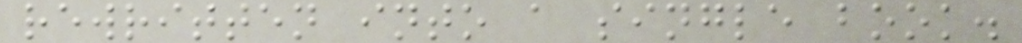rewritten into a single book.
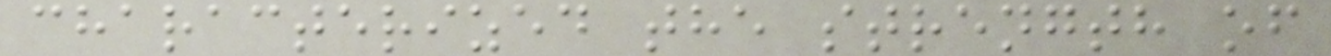characterized the strength of
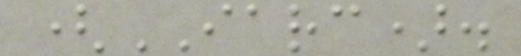(IARC).
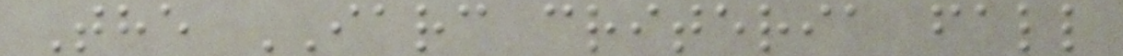The IARC criteria fall
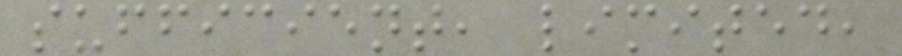sufficient, limited,
